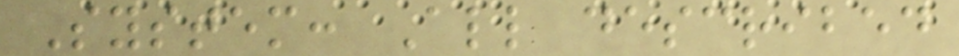System: All described
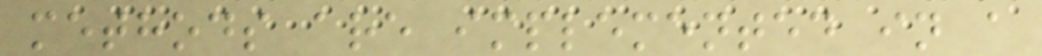methods are implemented in a
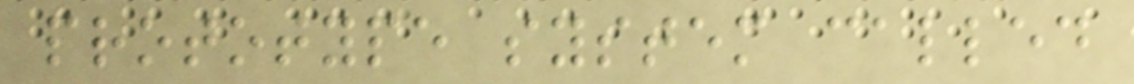prototype system called
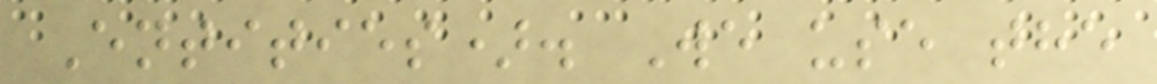Entities). We use the
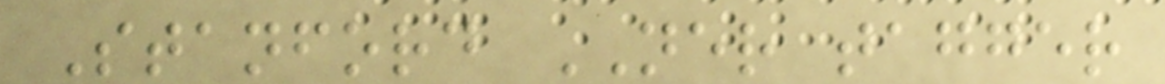Stanford NER tagger
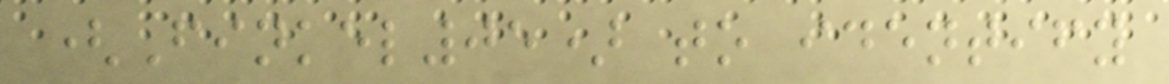(Finkel05) to identify
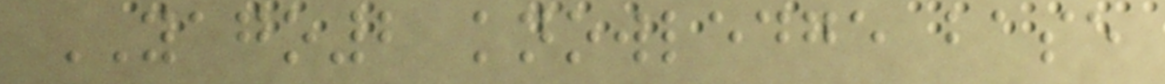YAGO2 knowledge base
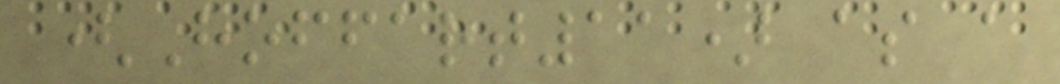(Hoffart11) as a
